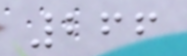266
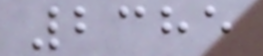2385
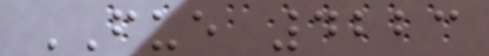FUE 4223
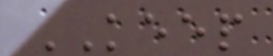KEEP
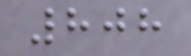808
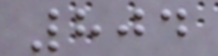804
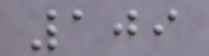109
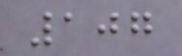107
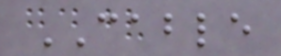CABLE
